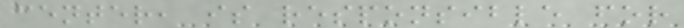center, is responsible for
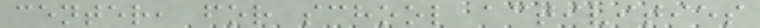center, for school activities
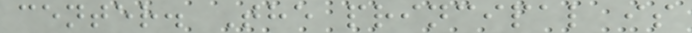center. The principal is
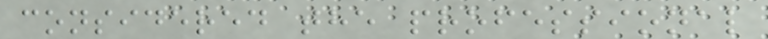considered the professional
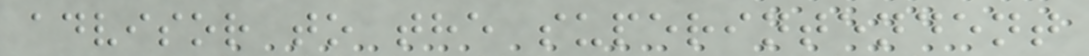advisor to the superintendent
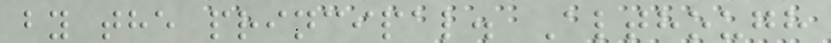by the principal. Although
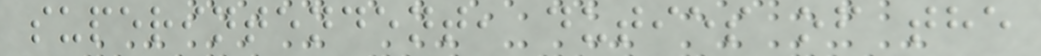superintendent, duties of the
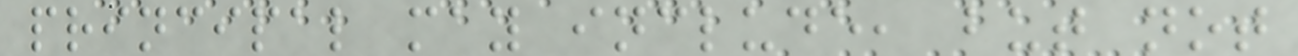principal may include, but not
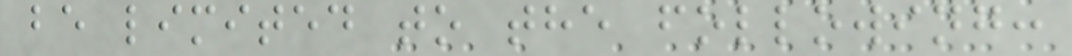be limited to the following:
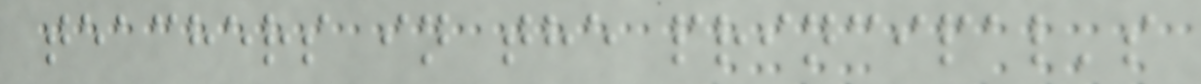teachers in the principal's
